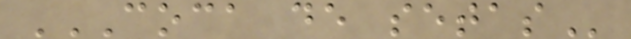COCA DE SETAS
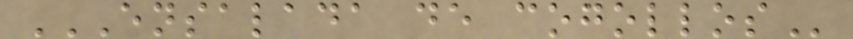ENSALADA DE COGOLLOS
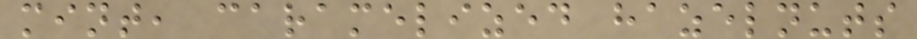mint, caramelized hazelnuts
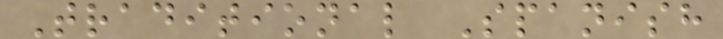Traditional Spanish
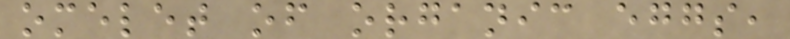omelet of organic eggs,
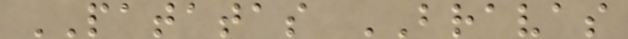PATATAS BRAVAS
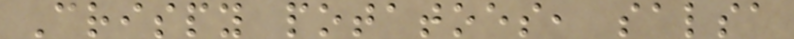Crispy potatoes, salsa
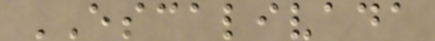ESCALIVADA
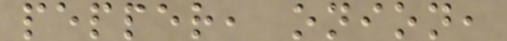pepper, onion,
